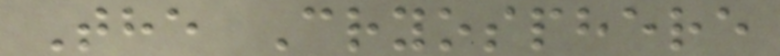The Cryosphere
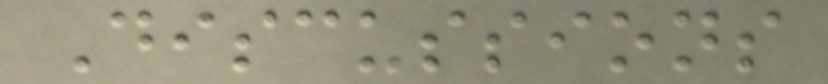Discussions
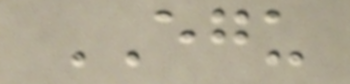EGU
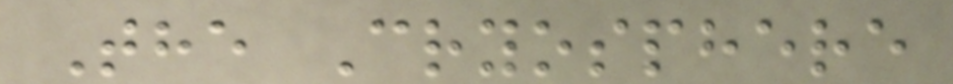The Cryosphere
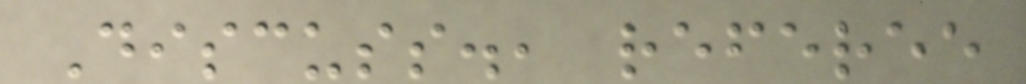Discuss., referee
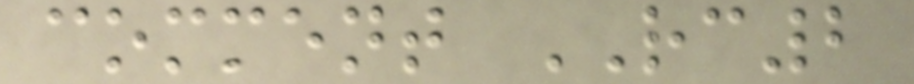comment RC2
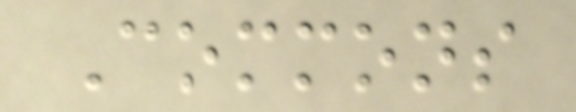Commons
